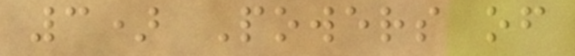3) Powers of
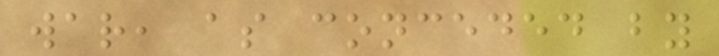war, as conceded by
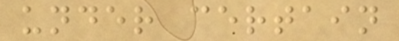under certain
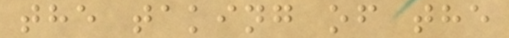the taking of the
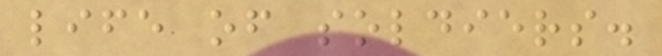life of soldiers.
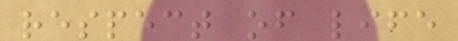respect of life
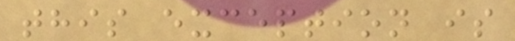this exception is
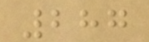287
